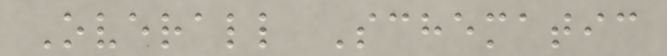Overall Schematic
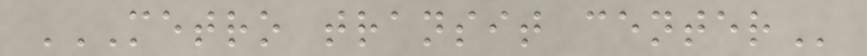METRO TRANSIT CENTER
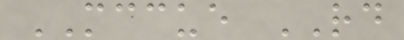MCCUE RD
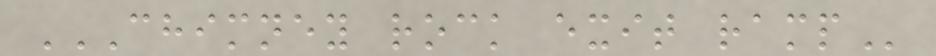CHIMNEY ROCK EXIT RAMP
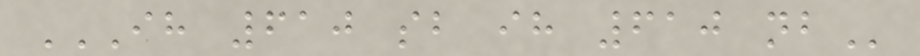IH 610 SB IH 610 NB
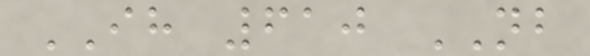IH 610 NB
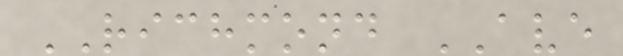RICHMOND AVE
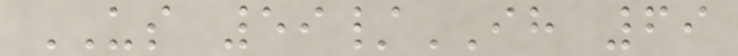US 59/IH 69
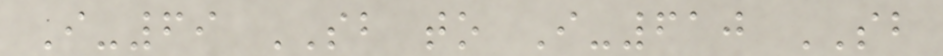I-69 SB to I-610 SB
